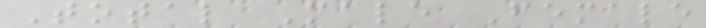Total Male Female
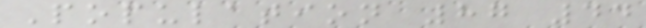Population 87 44
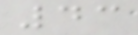43
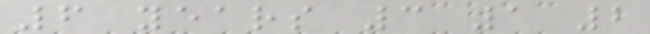6 years 3 1 2
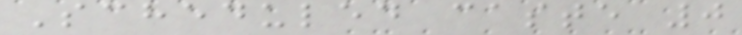Scheduled caste 0
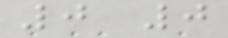0 0
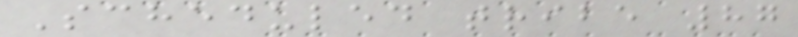Scheduled tribe 87
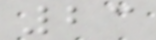23
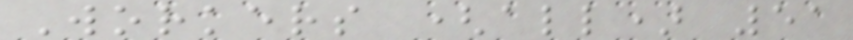Workers (all) 51
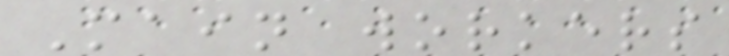Main workers
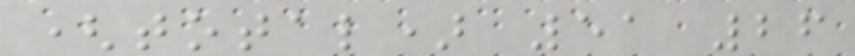(total) 51 26
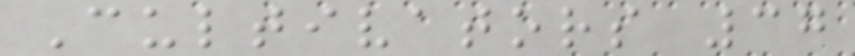Cultivators 37
